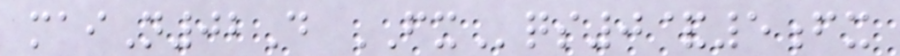maiN02D FXqs0&5fx
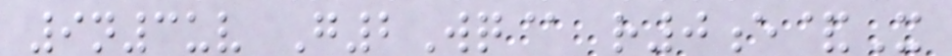9n3uv G2Wq@ r0e&X
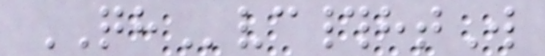QHvc#htW
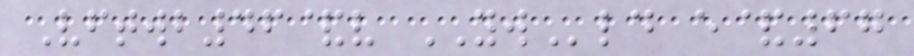Vftwb46&v YWld e&67
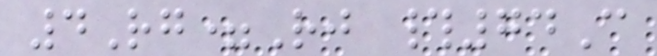4Rg=Rj #74C
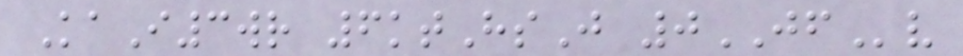KaI3wr 6ktHsJ 0JFv
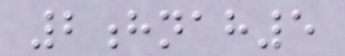2hnah5
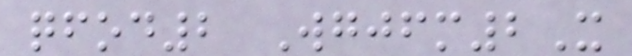qfod2 Wgjfm2X
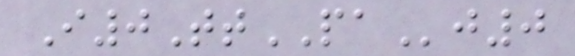I0TtPAj0
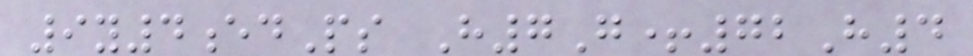9y4edPs H7G+72H4
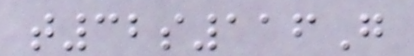t32s116G
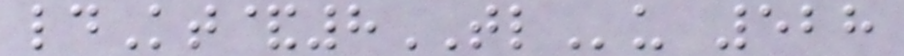ldKt&8TLu 528
